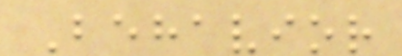Behavior
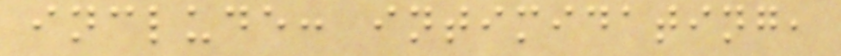include: intimidating,
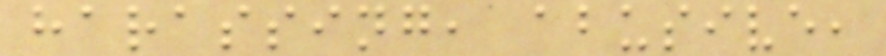harassing, abusive,
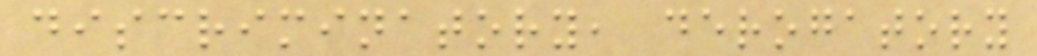discriminatory, derogatory
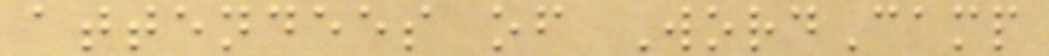attendees of WordCamp
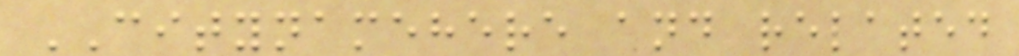CITYNAMEHERE and related
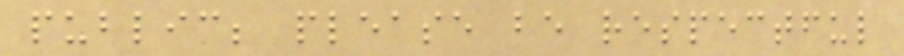public; please be respectful
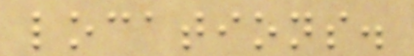locations.
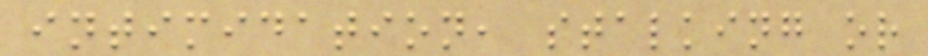intimidation, stalking or
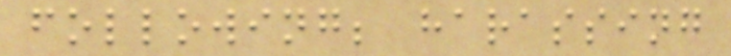following; harassing
